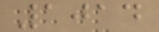1014
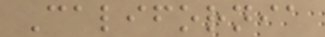California
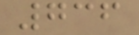736
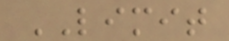LIMIT
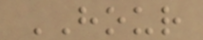HOUR
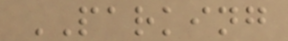PARKING
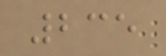235
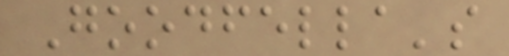Goodfella's
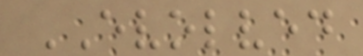EVOLVED
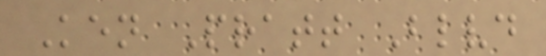Ken Pratt Blvd
